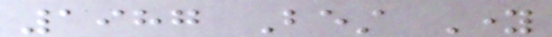1987 Best Young
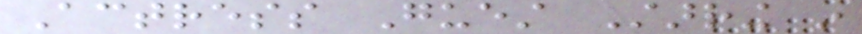Actress Guest Starring in
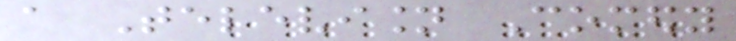a Television Comedy
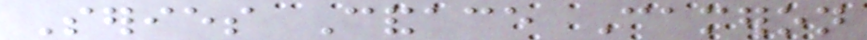Series Candace Cameron
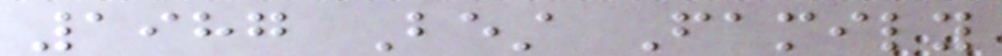1987 Best Family
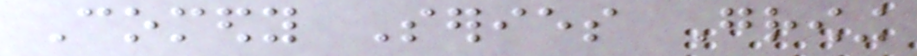Comedy Series Growing
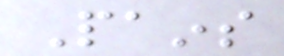Pains
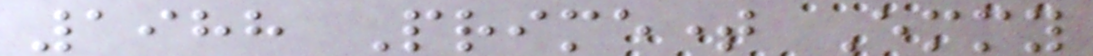1988 Primetime Emmy
